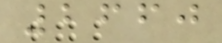2660
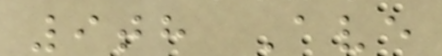9th Ave
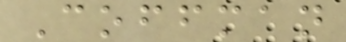Coffman
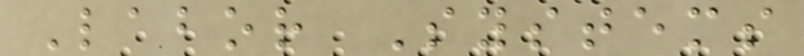Labor Systems
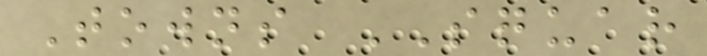Towns SQUAR
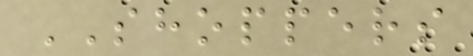SHOPPERS
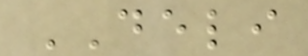DELI
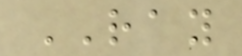RAY
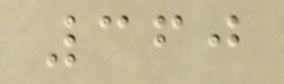360
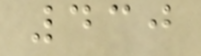430
